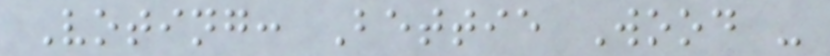Voting: Bettie Wood -
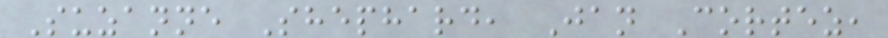Suzanne Shephard, Jan Cortez,
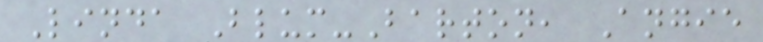Linda Blum-Barton, Angie
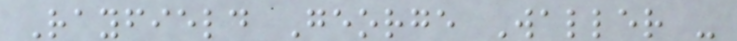Rayfield George Waller -
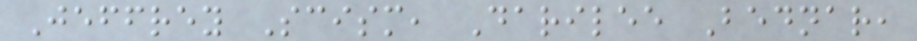Jeffrey Scism, Darilee Bednar,
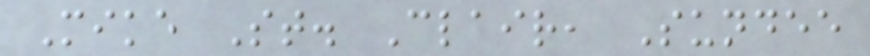Mike St. Clair, Sundee
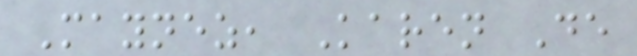Maynez, Karen De
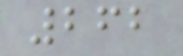262
